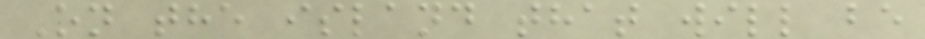On the island that will be
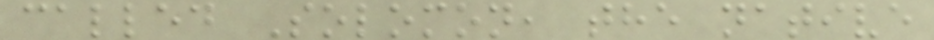called Solomon, the native
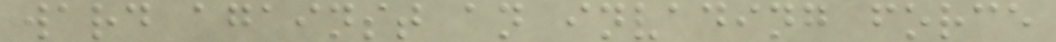ward against an invading force
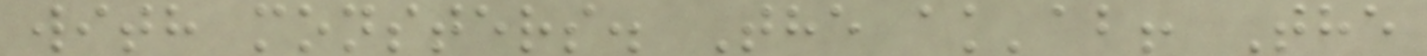with monsters. The ak'ab! The
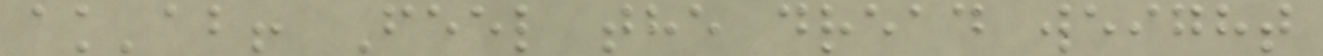ak'ab! Feel the dread weight
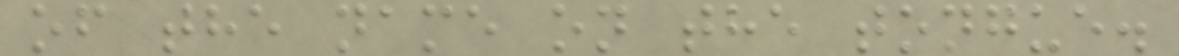of the name on the tongue.
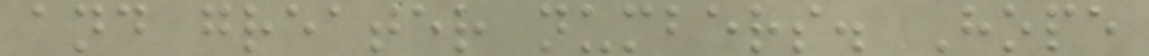and greater numbers. Hope
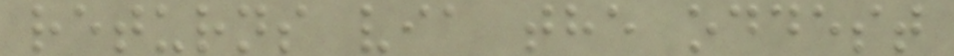returns via the oddest
